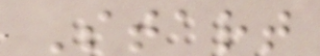Start
